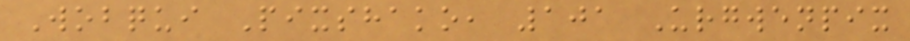Wobqui Pixshako, 101 Urgwenpix
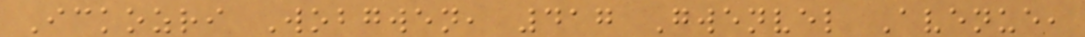Ickozri Wobgwen, 417 Gwenvel Avenue,
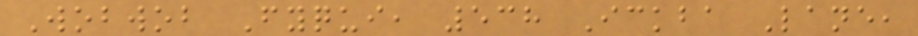Wobwob Fyqui, 538 Ickba Lane,
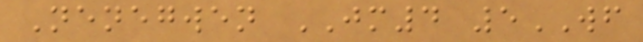Nenegwen JM4 5WF
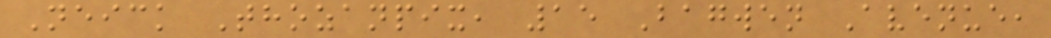Neick Thozanpix, 15 Bagwen Avenue,
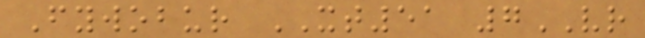Fywobur XT51 7VR
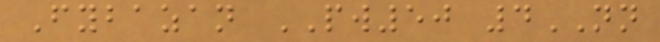Fybazan PW50 4NN
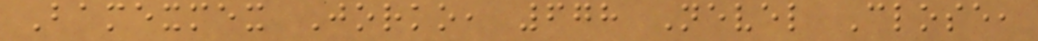Bamexmex Jorko, 678 Nevel Close,
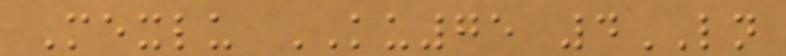Mexlu KU75 4LN
